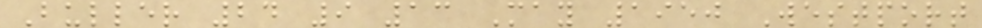Buller 24 9 13 May 1950 Westport
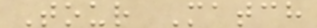Tour Match
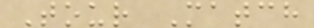Tour Match
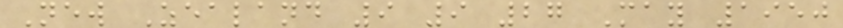New Zealand 9 9 27 May 1950
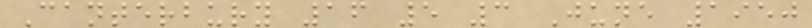Canterbury 16 5 3 June 1950
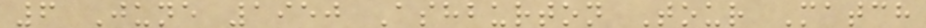6 June 1950 Ashburton Tour Match
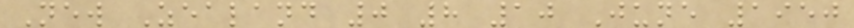New Zealand 0 8 10 June 1950
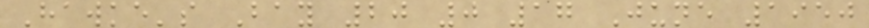Hawke's Bay 20 0 17 June 1950
